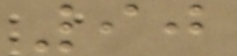90
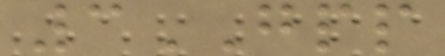3GPP
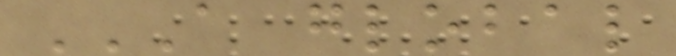A GLOBAL
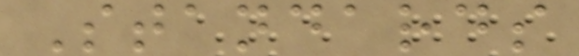Standards
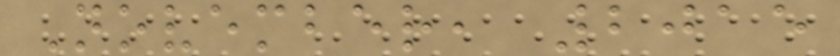November, 2015
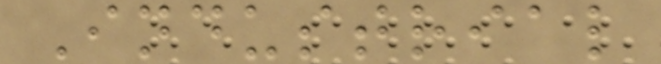Industrial
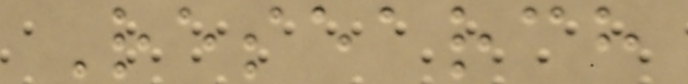Research
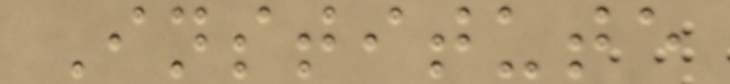Institute
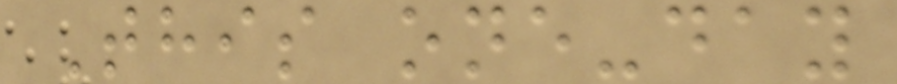This one-day
